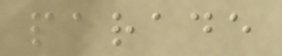parade
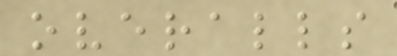overalls
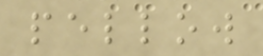pellow
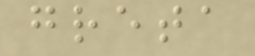greta
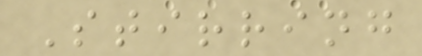Stirring
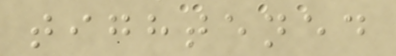tightened
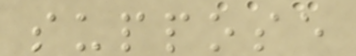suppose
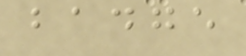badge
